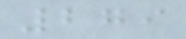279
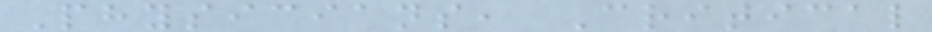Physicians, Critical
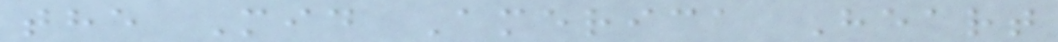the Mid America Heart
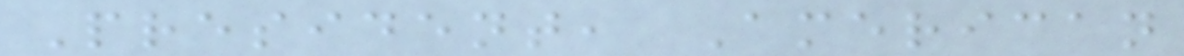President, American
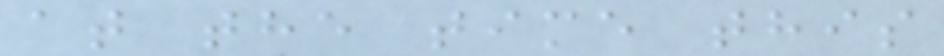at the time this
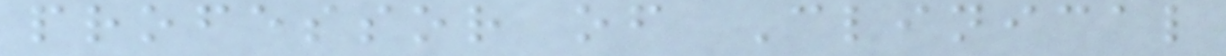professor of Clinical
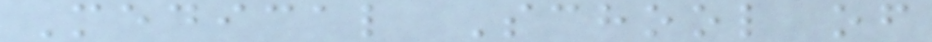Medical School of
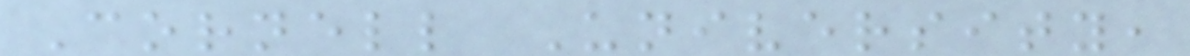Cornell University,
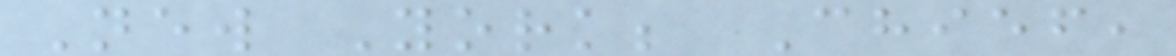New York; Chief,
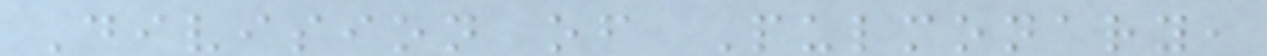Division of Pulmonary,
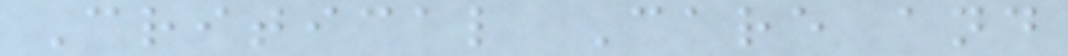Critical Care and
